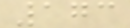173
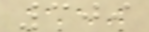309
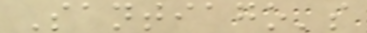Santiago's
